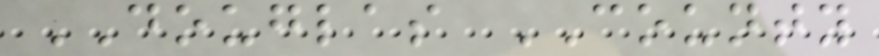DOUGLAS COUNTY
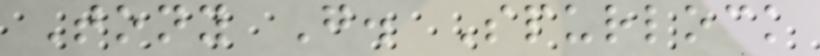Tony G. Spurlock
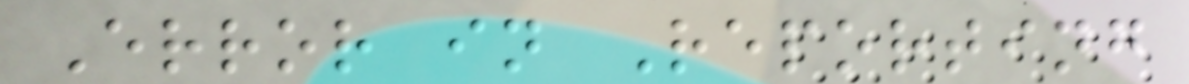Error in Reporting
